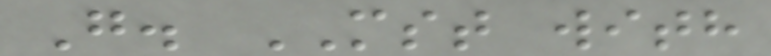G. MST with
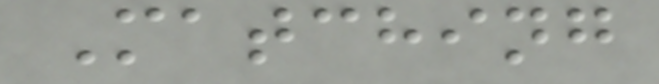Matching
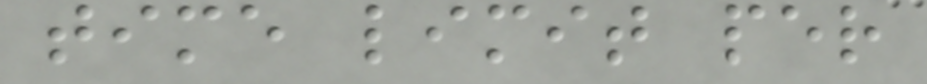time limit per
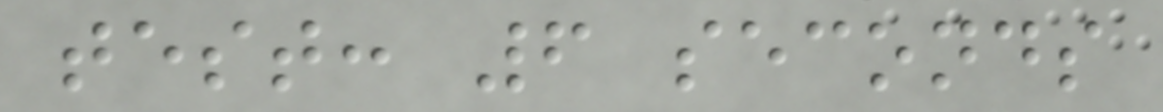test: 6 seconds
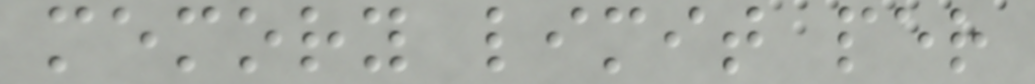memory limit per
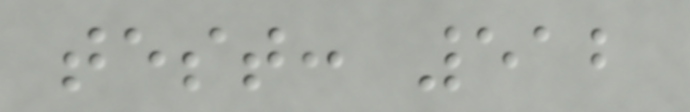test: 512
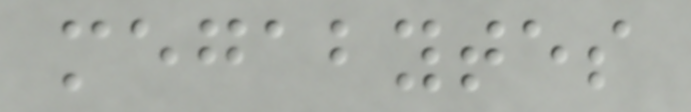megabytes
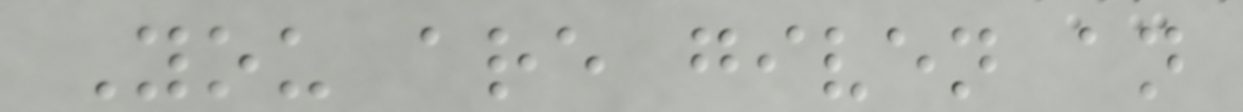You are given an
